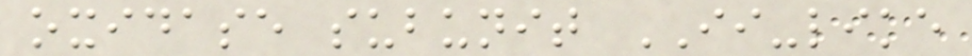oxidase subunit II-like
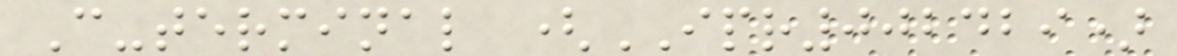C-terminal (IPR002429)
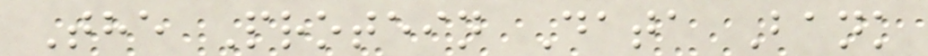The Protein Data Bank
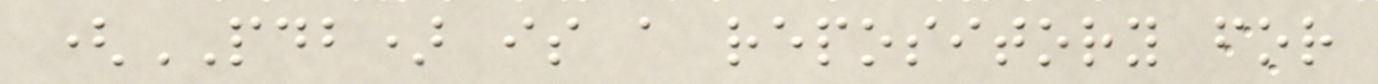(PDB) is a repository for
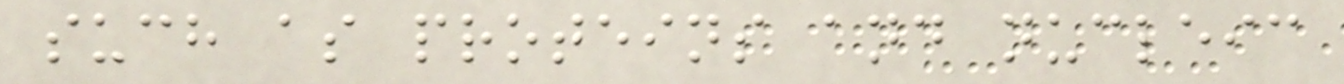such as proteins and nucleic
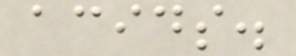acids.
